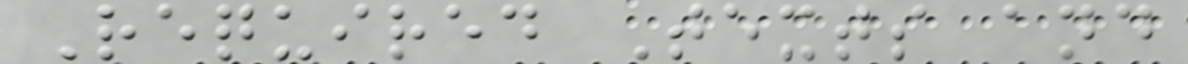Required Texts and
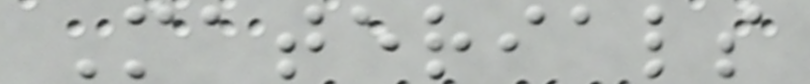Materials
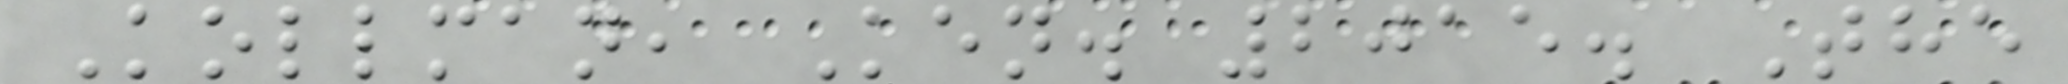Kollman, Ken. 2015. The
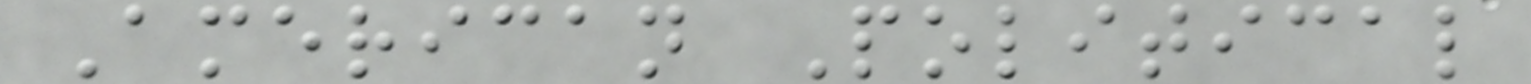American Political
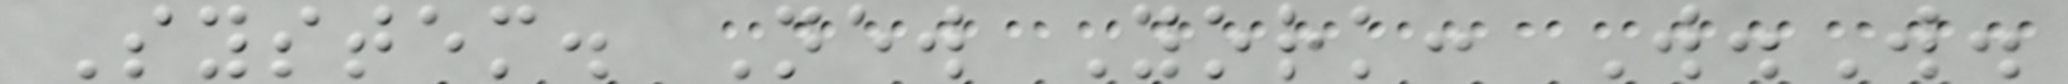System. New York: W.W.
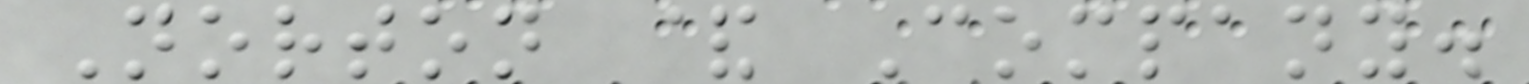Norton & Company.
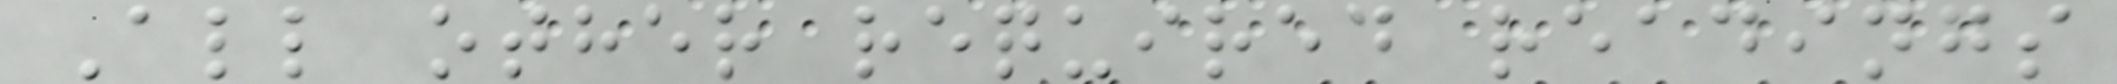All other required readings
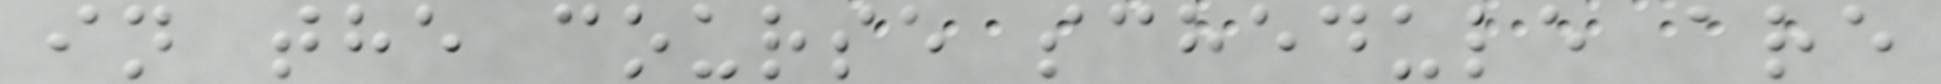in the course schedule are
